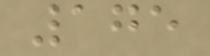175
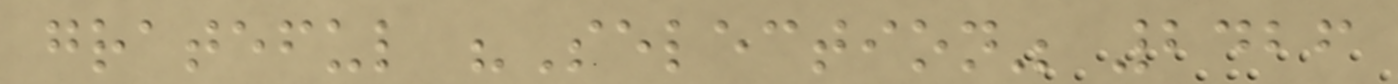grateful "Selection" 2426
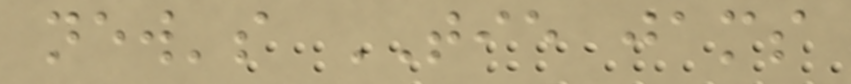new's TIE jams
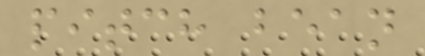pitch bean
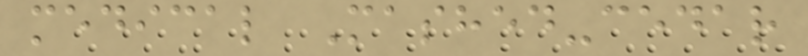medical Mashed-cedar
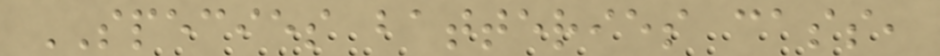SPECIES batteries cass,
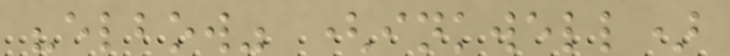"elbow" (inkwell)
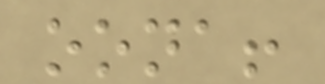oona!
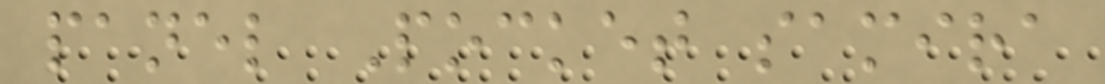panel Pocket samira
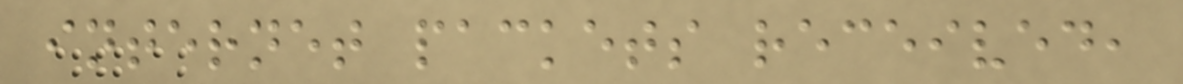internet packets received,
